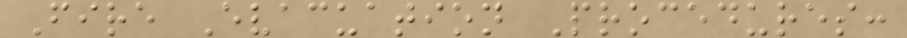Fire Evacuation Procedures:
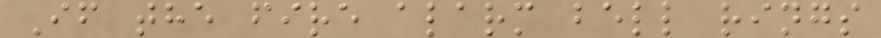If the fire alarm bell rings
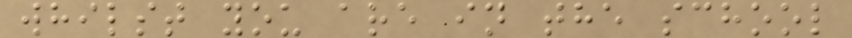whilst you are in the school
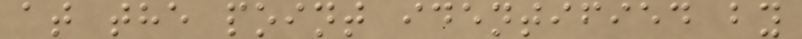at the point identified by
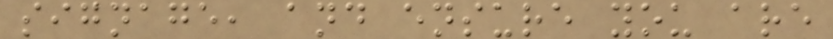signage, and ensure you are
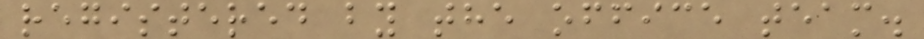registered by the office team.
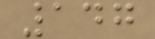147
